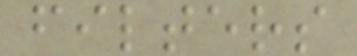filters
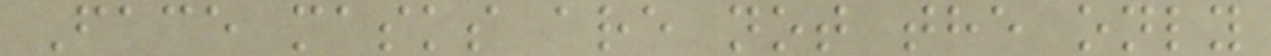Face masks are not the only
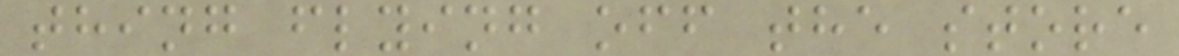thing flying off the store
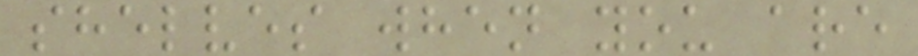shelves when you are
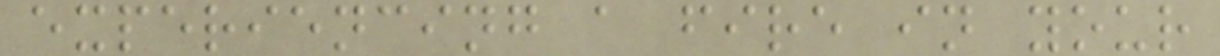experiencing a fire in your
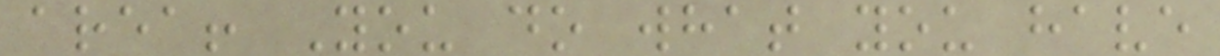area! You do what you have
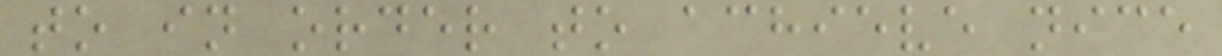to in order to achieve nice
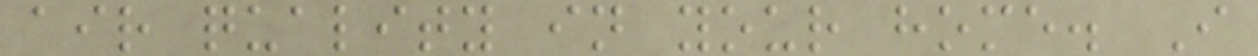air quality in your home. I
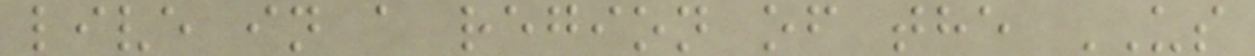live in a region of the US
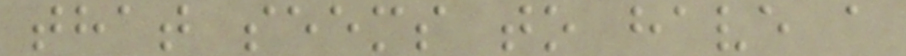that seems to have a
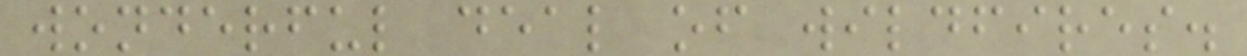wonderful deal of wildfires.
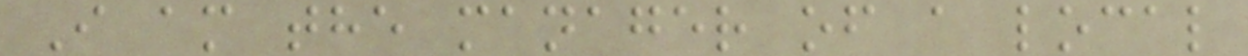I am the manager of a local
